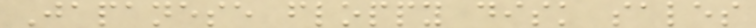Japanese floppy disk sales
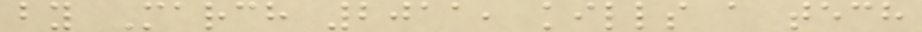by March 2011, kills a tech
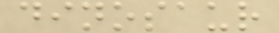dinosaur
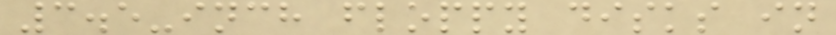3.5-inch floppy disks in
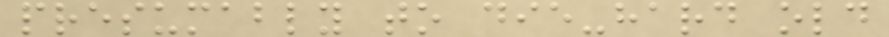presumably to die-hard old
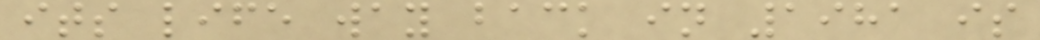its life way back in 1981 is
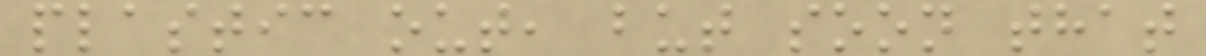plastic out, but soon that
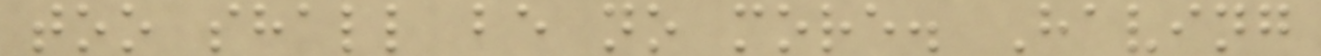too shall be no more. Having
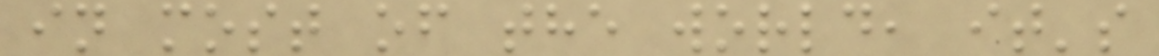in most of the world, it's
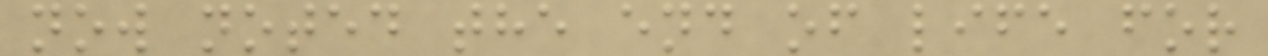now noted the end of life for
